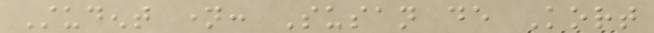Student name: Susan de Kort
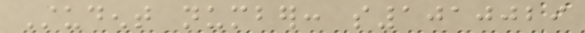Student number: s1010029
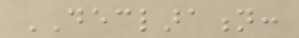DECLARATION:
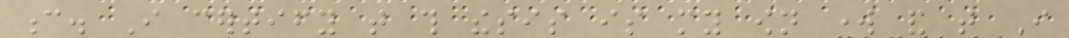c. I certify that this thesis is my own work and that I
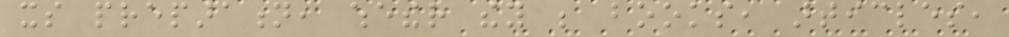its preparation, whether they be books, articles,
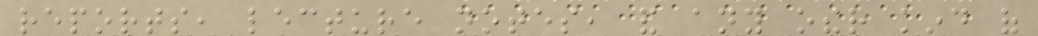reports, lecture notes, and any other kind of
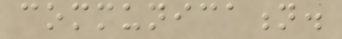communication.
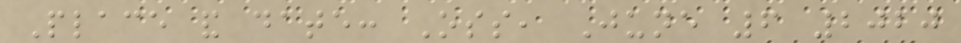Place and date: Oss, June 6 2020
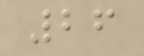26
